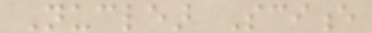Nuclear Science
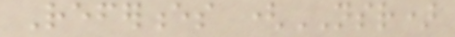References (NSR)
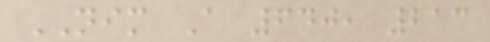NIM A 640, 213
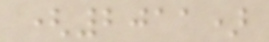(2011)
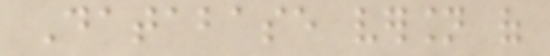Database version of
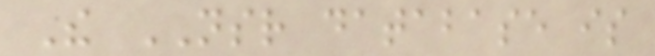The NSR database is
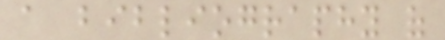a bibliography of
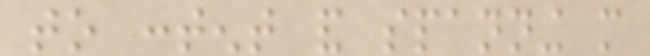to content and spanning more
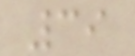39
